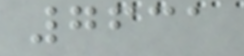7631
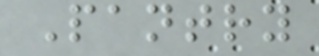Pantry
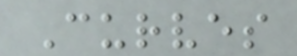Curves
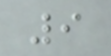9
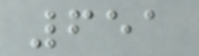651
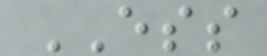ESS
